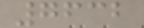7632
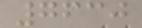7630
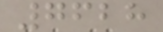7628
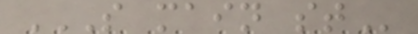S MAIN ST
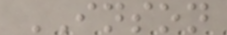INSON
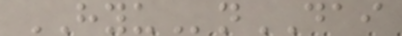HYUnDAI
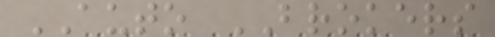AUTO BROKERS
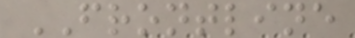FRONTLINE
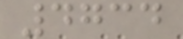4734
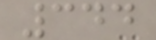344
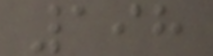198
